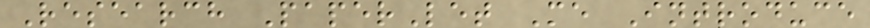Research PaperLet Me Introduce
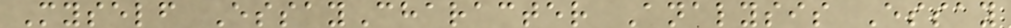Myself EssayCharacter Analysis Essay
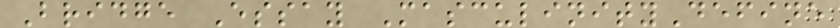Bridge Essay MasculinityDefine
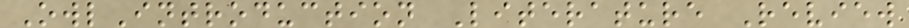OwlIntroduction Literature Review
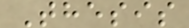Thesis
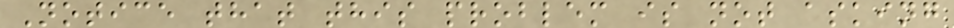Notice that this problem is not asking
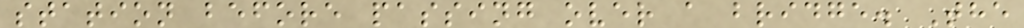station before passing over a bridge. The
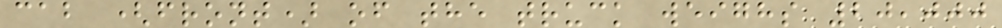cab (front) of the truck weighs 20,000
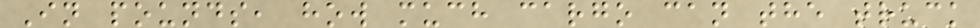In pounds, how much cargo can the truck
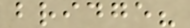bridge?
